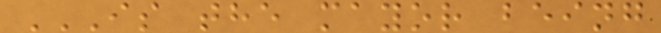IS THE MAYOR BEING
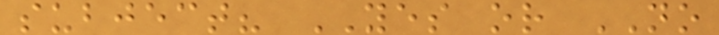subject? YES or NO
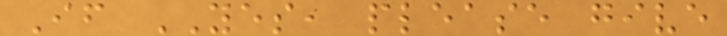If YES, please give
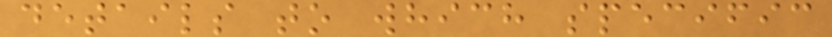details to which specific
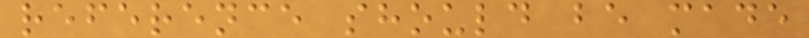reference should be made
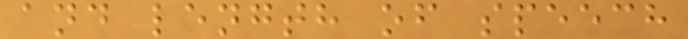and length of speech
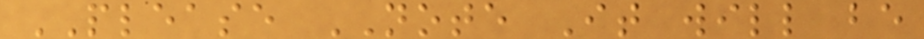PLEASE NOTE It will be
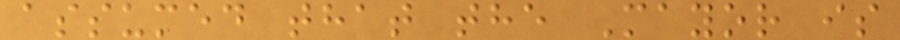assumed that the Mayor is
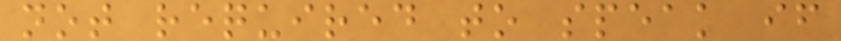not required to speak if
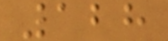128
